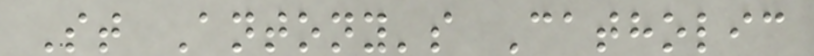St Antony's Catholic
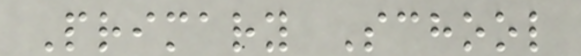Primary School
